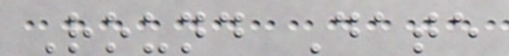Round Date
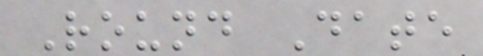Round Date
